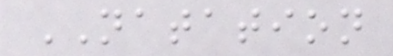NATATION
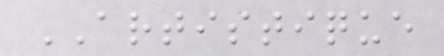ARTISTIQUE
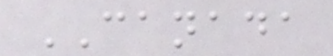CANADA
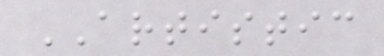ARTISTIC
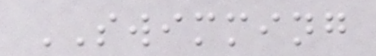SWIMMING
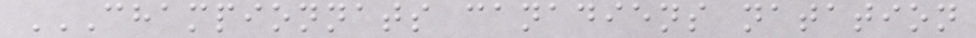CHAMPIONNATS CANADIENS NATATION
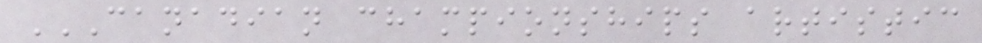CANADIAN CHAMPIONSHIPS ARTISTIC
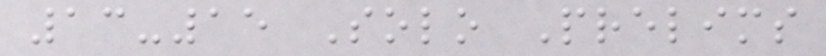13-15 Solo Prelims
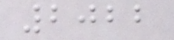2022
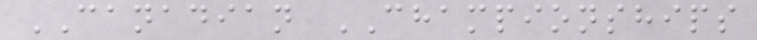CANADIAN CHAMPIONSHIPS
